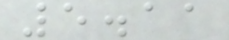5.11
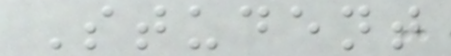Student
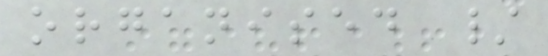organised /
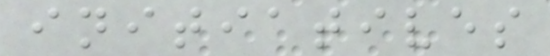initiatives
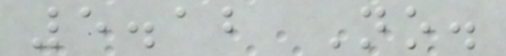5.12 No.
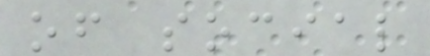of social
